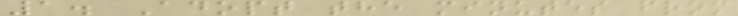1. Adopt the minutes from
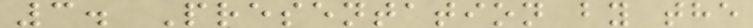3. Presentation by the
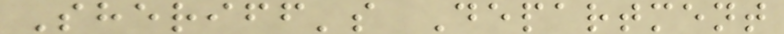Sheriff's Department
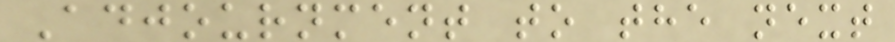Adjournment to the next
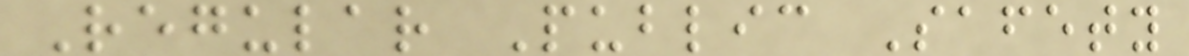Regular Public Safety
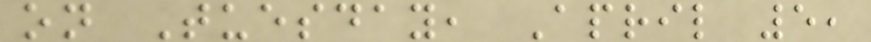on Tuesday, April 5,
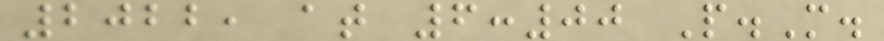2022, at 6:00 P.M.
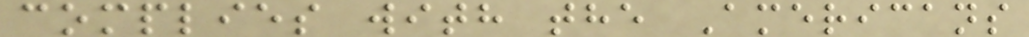complies with the Americans
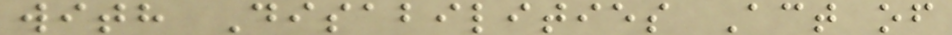with Disabilities Act of
